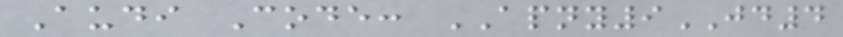Audi Code: APNY9JD4
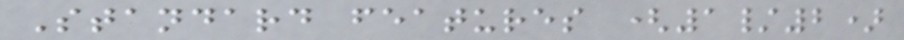Standard features (1/2)
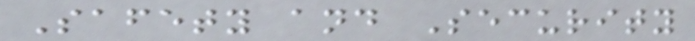Safety and Security
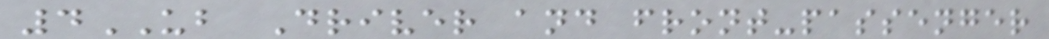4UB Driver and front-passenger
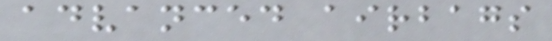advanced airbags
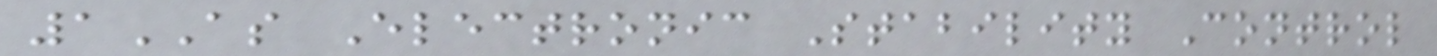1AS Electronic Stability Control
